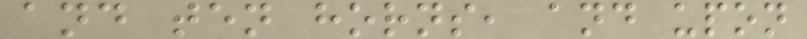and ten horns, and upon
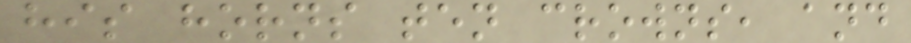his horns ten crowns, and
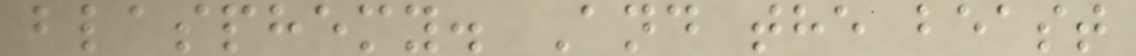blasphemy. And the beast
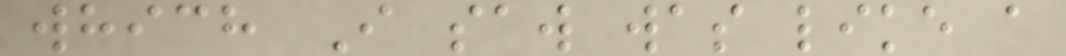which I saw was like a
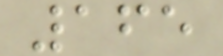165
